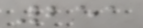251
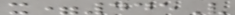x=445V
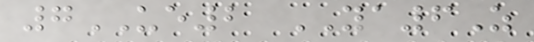7UE2 YA6Z
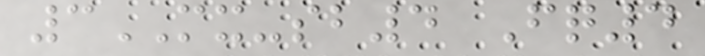3MX-sb4 Fq4
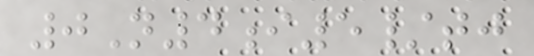0N4i5/tj
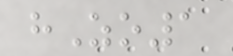hZo1
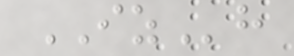IZh
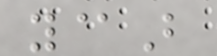y@B
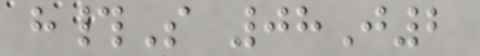h#S 08J2
